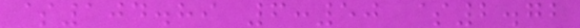$104.89 6:50 $2.72
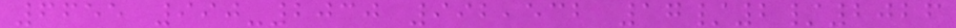6655 990-2030 992,532 17/2/2026
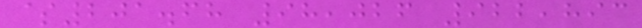$201.68 98,026 922,893
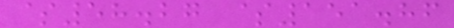$58.27 $151.86
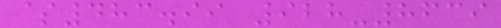$483.99 928-8639
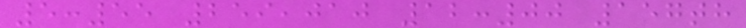5:55 259,010 12:00 157th
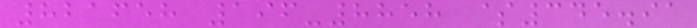821658 196-8858 $345.91
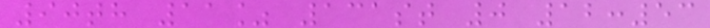90th 11% 131st 0 12:53
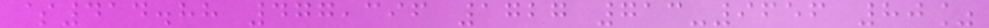$414.88 477,396 1727 713-9656 80%
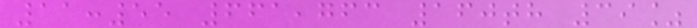11:55 661,763 160th 39%
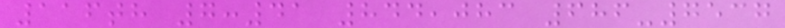116th 7:41 844,083 686-7537
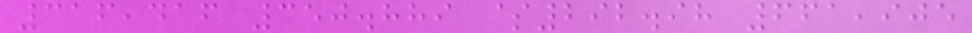316,416 350.889 $292.98 661,905
